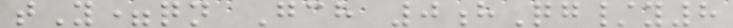tY=qn Gch 0hQg/y8
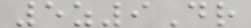5z9Dr
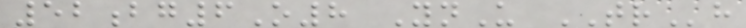52bg6O8 YnU TRh
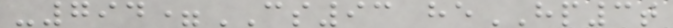-794=CS93 heHP3t
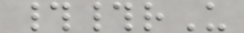##rU
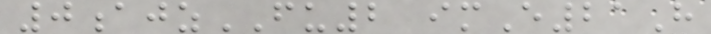0ajzFU2 imE21H
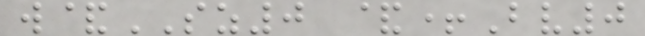w&SZ0 &+Bv0
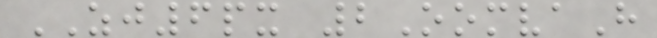ZJ6px 2OomvaH
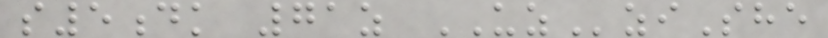s5dk 71z UZziShe
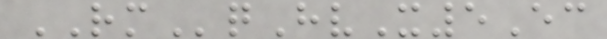RMqHvX5Ec
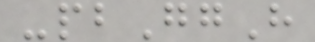-pbGgH
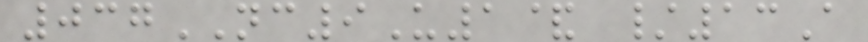037NC9U1& /13A
